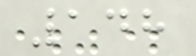148
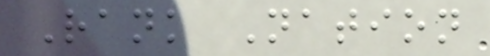Rank Nation
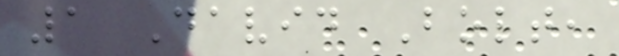1 David Bolt,
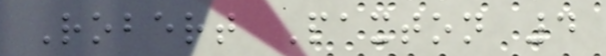Robert Paxton 4
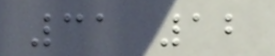31 12
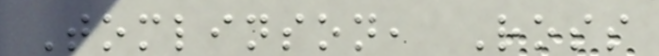Tomlinson, Ross
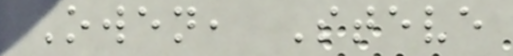Owen, Steve
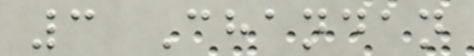3 Chandan
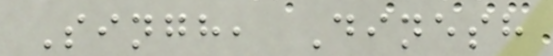Singh, Dinesh
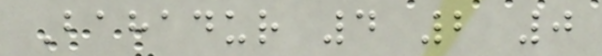Bahadur 4 2 0
